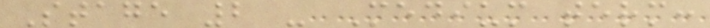Stage 2 - Medium term:
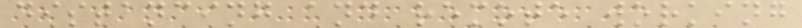distancing and remote working
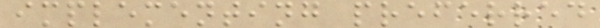implementing preferred
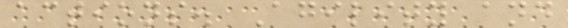actions. Agility and
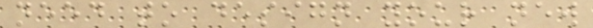need to design your new
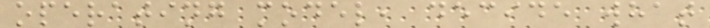operating model, decide what
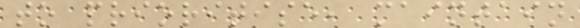to prioritise, maintain
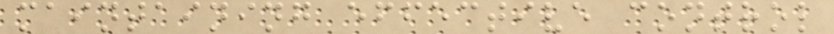maintaining effective control
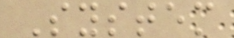System
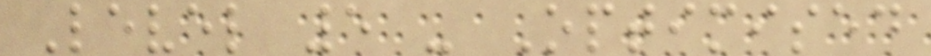Level 5 - Optimised
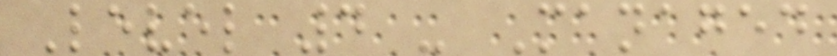Level 4 - Managed
